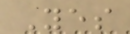Yes
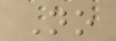No
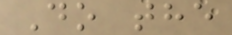Do the
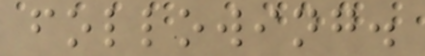following.
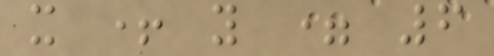x + y = 6
